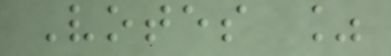Votes %
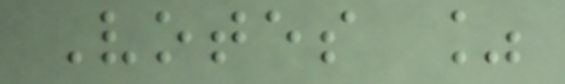Votes %
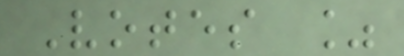Votes %
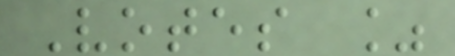Votes %
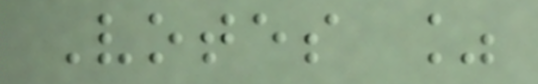Votes %
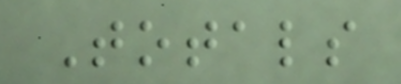Totals
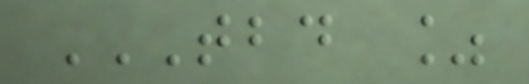TBD %
